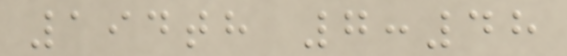194th 7:48
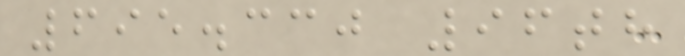695.330 96th
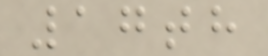17th
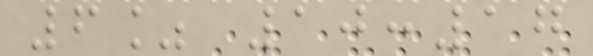6% 10:17
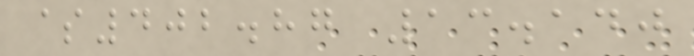$402.87 13.140
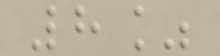8%
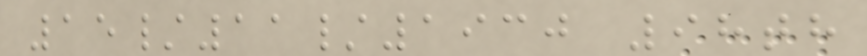15/11/1930 98th
